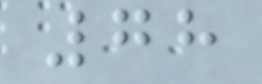78
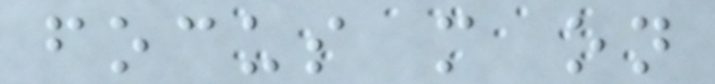focus more on
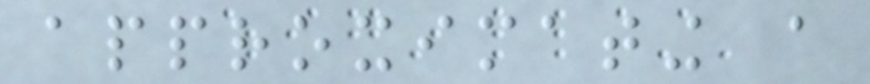approximating a
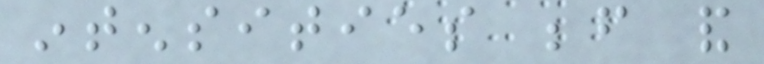intensities before and
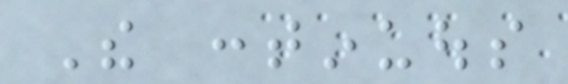The continuous
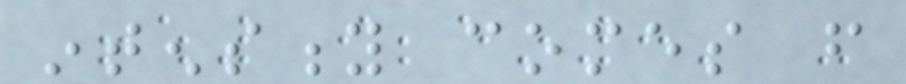intensity comes from
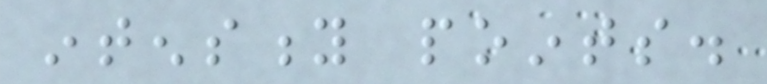intensity points.
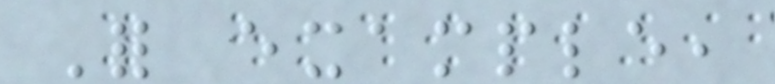For example,
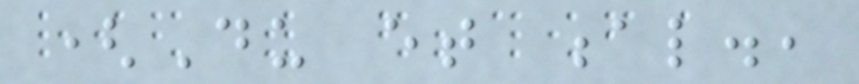(Du et al.,
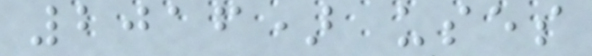2016) uses
